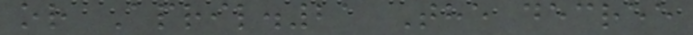or April.21 The decree
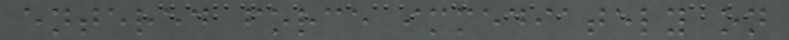entered force immediately on
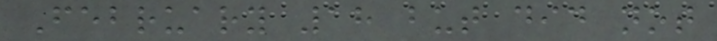February 18 but did not
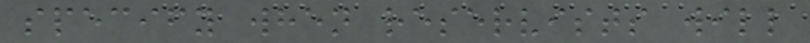specify when reservists will
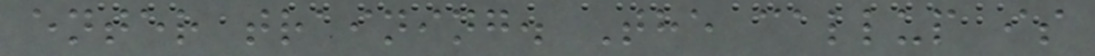enter training. The callup is
